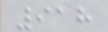918
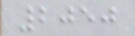2050
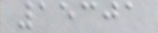15301
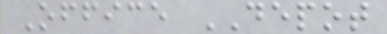Office DEPOT
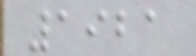1921
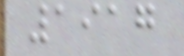1917
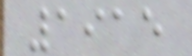1915
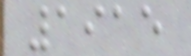1915
